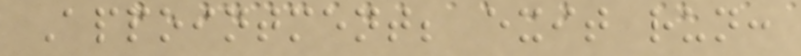Appointment; exit run:
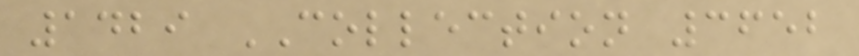1429 COLLECTION 3652
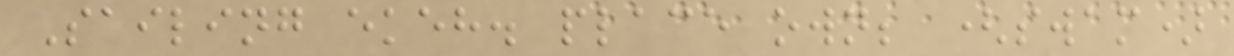Sailing ekeh. place own; (swam)
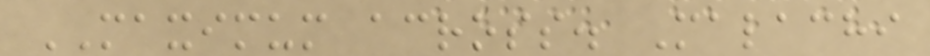MAXIMUM across. Malachi
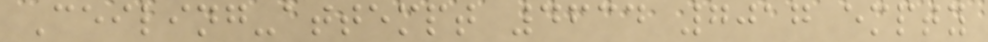Ceiling-attempt 4634 7017 empty
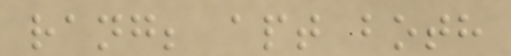rang; apt both
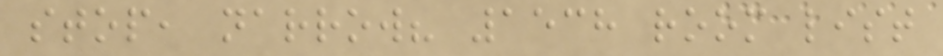stop, narrow? 1538 room list
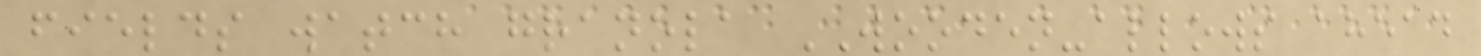fields watch granola WOODEN-allows ahead
